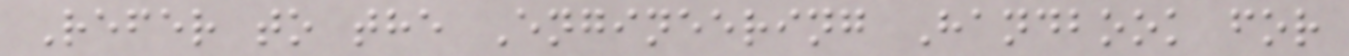Refer to the Engineering Handbook for
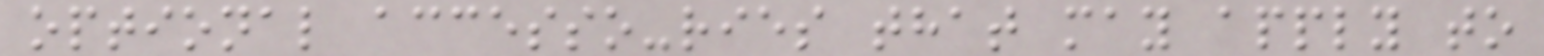optional accesso-ries that may apply to
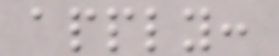apply:
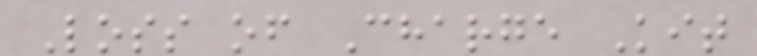Loss of Charge Kit
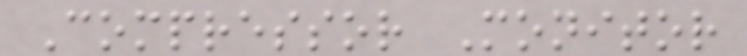Compressor Monitor
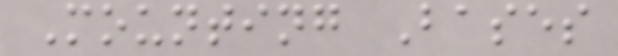Mounting Bases
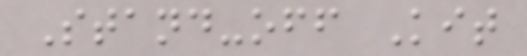Stand-off Kit
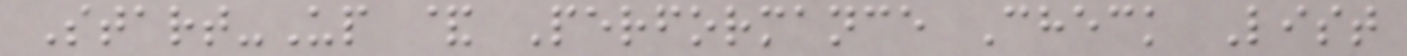Start-Up & Performance Check List
